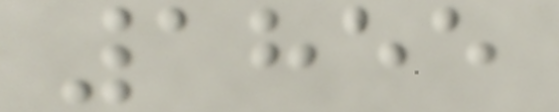1855
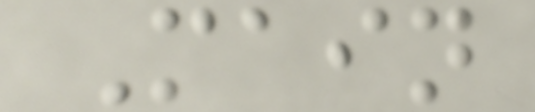Main
